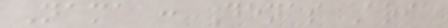Nama : Denas Aria
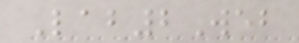Lab2Web
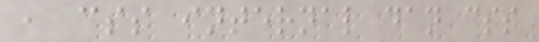, css internal dan css
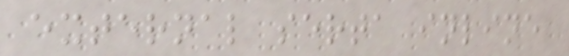external serta inline
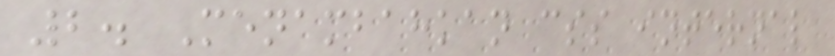2. Menambahkan css internal
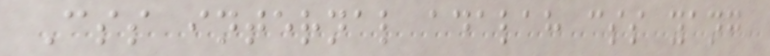Css internal adalah css yang
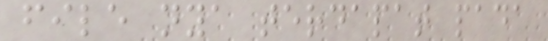file nya terdapat pada
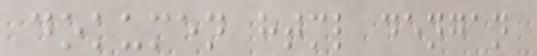dokumen html dengan
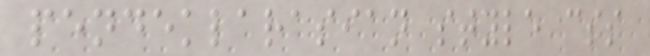pendeklarasian style css
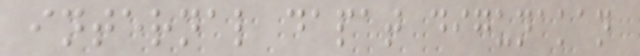internal dapat digunakan
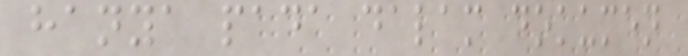hanya pada dalam dokumen
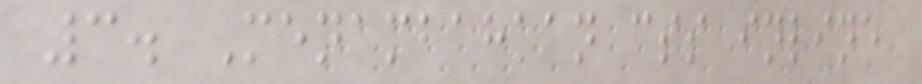3. Menambahkan css inline
